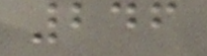246
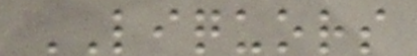LIQUORS
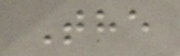The
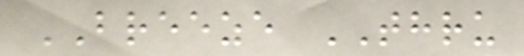BREEZE THRU
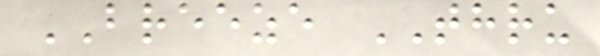BREEZE THRU
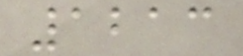1213
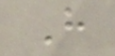H
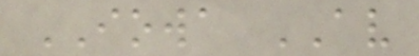IOWA AV
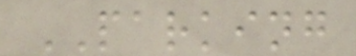PARKING
